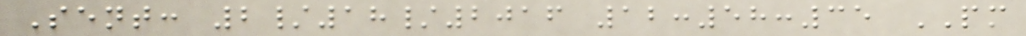Sent: 2/18/2016 12:58:35 PM
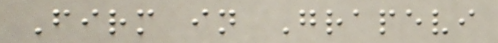Firm in Grapevi
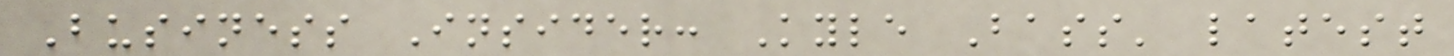Business Insider: Kyle Bass' latest
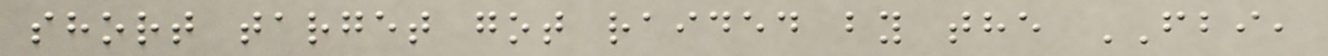short target got raided by the FBI,
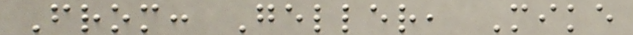From: Geller, Mike
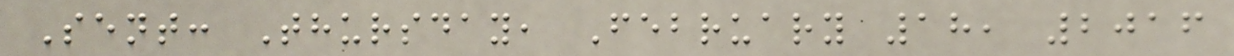Sent: Thursday, February 18, 2016
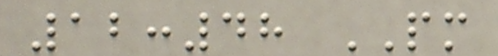12:48 PM
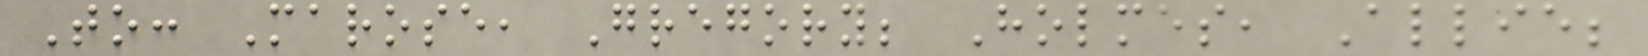To: Marose, Gregory; Holmes, Allie;
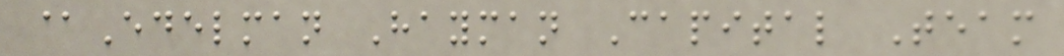@Edelman Hayman Capital Team
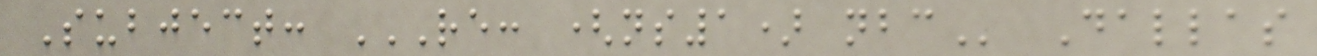Subject: RE: (NS1) NBC Dallas
